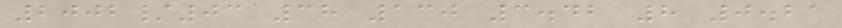2002/03 38 130 3.42 8 0.21
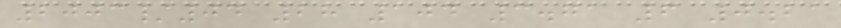2003/04 28 104 3.71 6 0.21
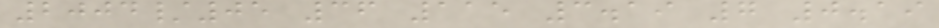2004/05 36 115 3.19 7 0.19
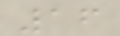16
